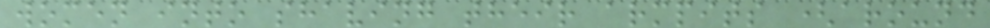women into shaving their armpits (around
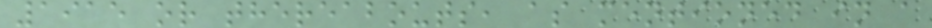1915 or thereabouts, as mentioned in a
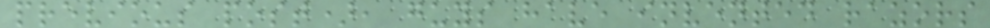previous post), guys have invented razors
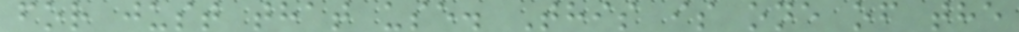for just that use. This is one of the
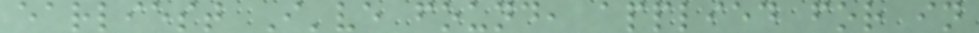earliest I've found, applied for in
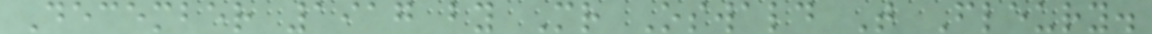December 1917 by Mr Oswald T Fleury.
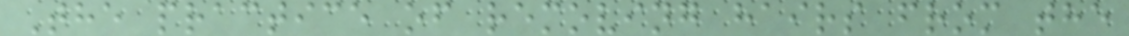The practice of removing hairs from the
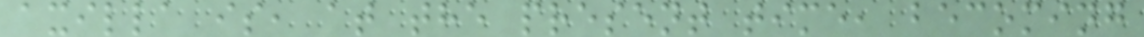axilla is, at the present time, becoming
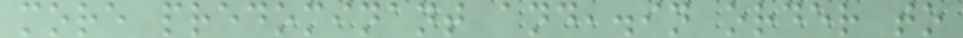more predominant and,.in order to
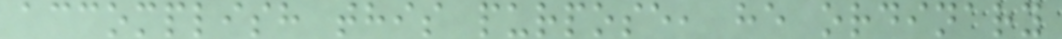accomplish this purpose, he ordinary
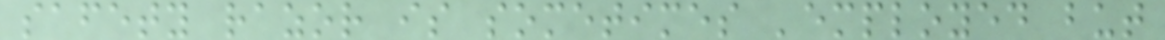safety razor is sometimes 'employed but
